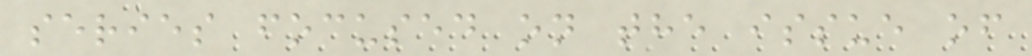series focused on the issue of
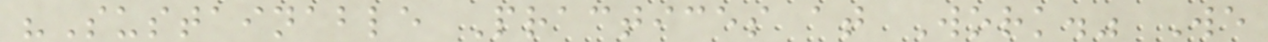"Sustainable Practices at Work." We
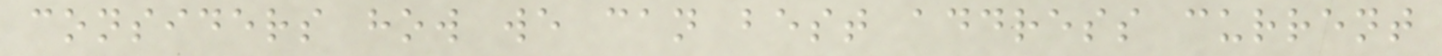considers how we can best address current
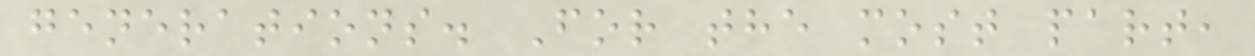generations. For the most part,
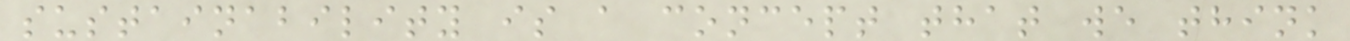sustainability is a concept that we think
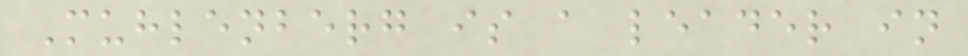Muhlenberg is a leader in
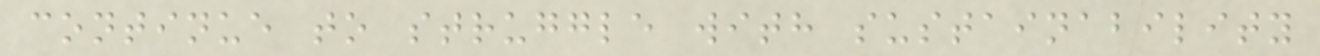continue to struggle with sustainability
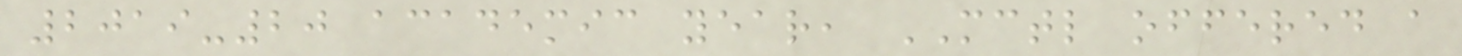2019-20 academic year, MCTL offered a
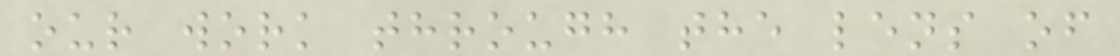our work through the lens of
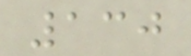130
